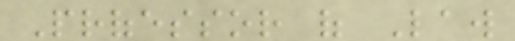Professor of Law
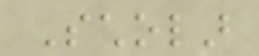Scholar
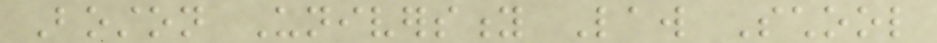Boston University Law School
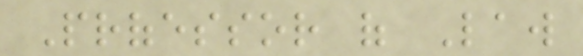Professor of Law
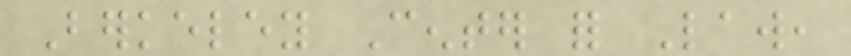Berkeley Center for Law,
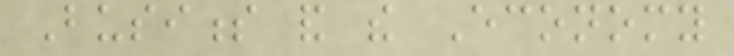Business and the Economy
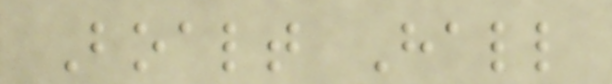Boalt Hall
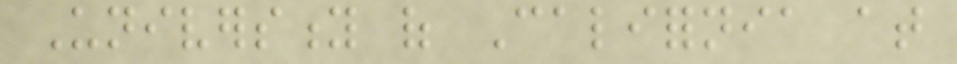University of California at
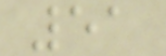51
